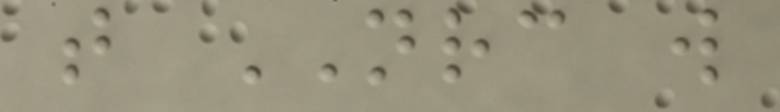that NRC will
